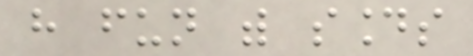have fun with sounds
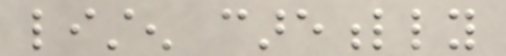listen carefully
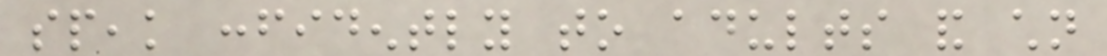speak confidently to adults and children
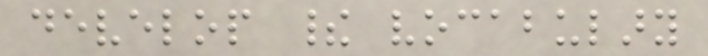develop their vocabulary
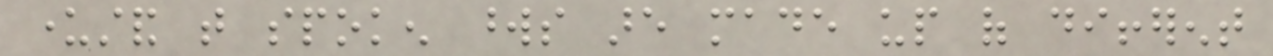understand that spoken words are made up of different
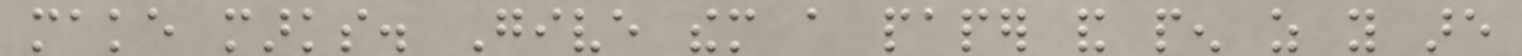make marks. Give them a paper and pen as you are
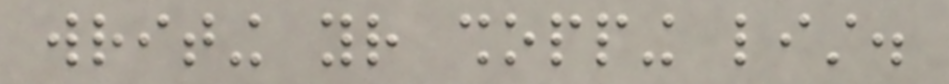writing your shopping list.
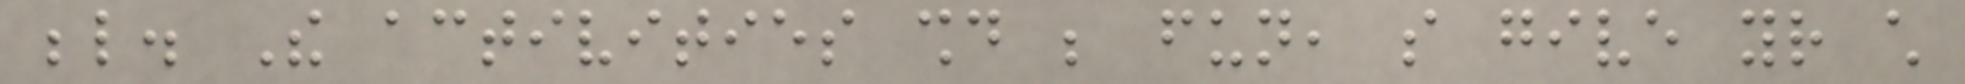below. The activities should be fun, so give your child
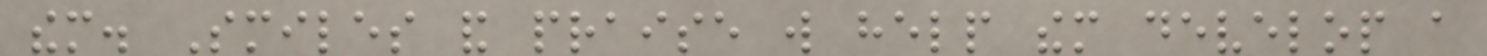them. Smiles and praise will help them develop a
